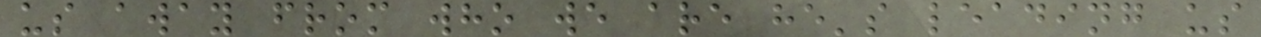us away from who we are he's leading us
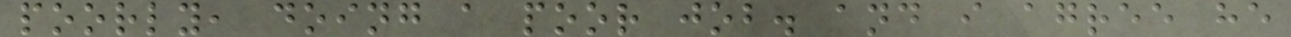poorly, doing a poor job. and i agree he
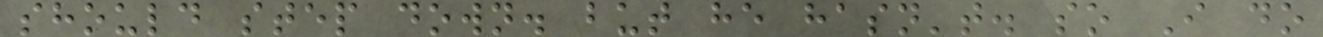should step down. but he hasn't. so I do
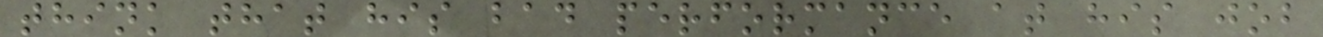think that his bad performance at his job
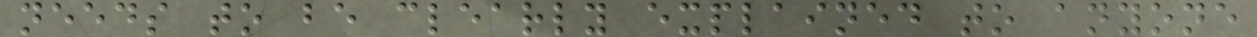needs to be clearly explained to anyone
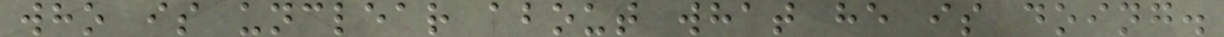who is unclear about what he is doing.
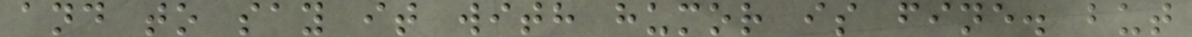and to say it with humor is fine. but
